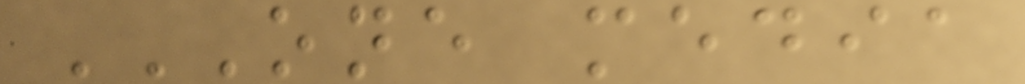ONE MEDIA
